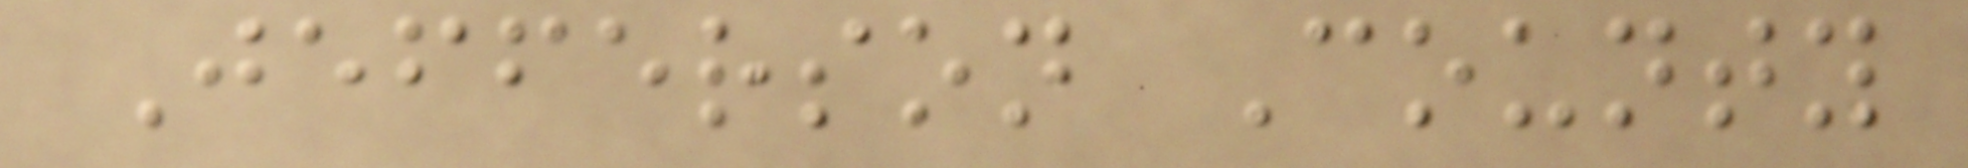Jefferson County
